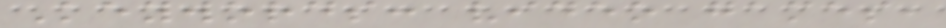Keywords: video games,
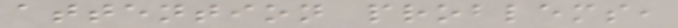attention problems,
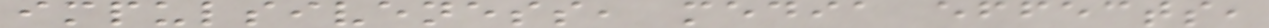impulsiveness, media effects,
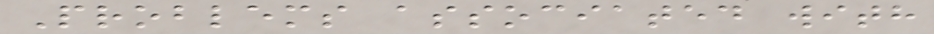Problems associated with
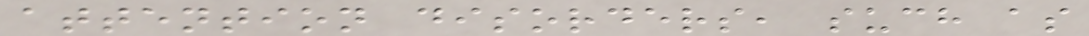attention disorders, such as
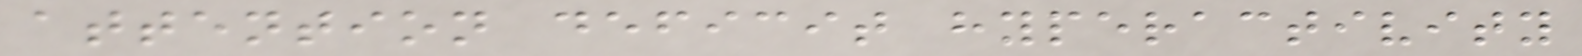attention deficit hyperactivity
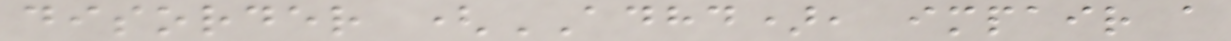disorder (ADHD), impair a
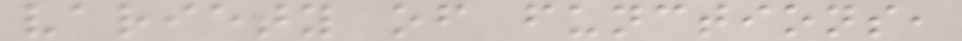variety of functions,
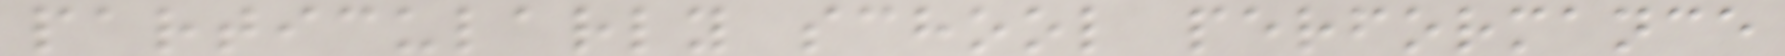particularly school performance
